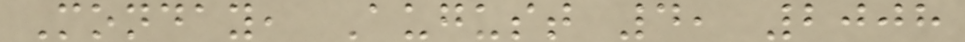Monday, August 4, 2008
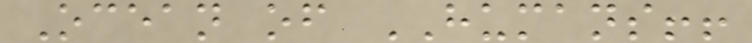Ocean of HUMANS!!
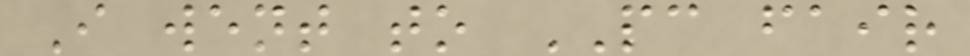I went to PC fair
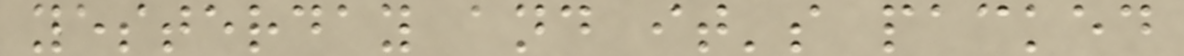yesterday and it's packed
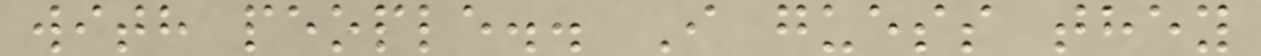with people.. I guess they
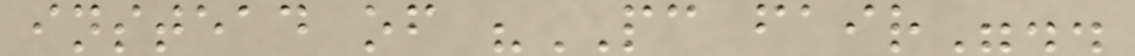instead of "PC fair"..
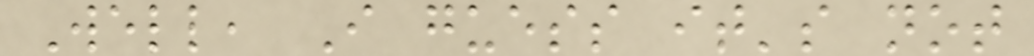Well, I guess it's not
